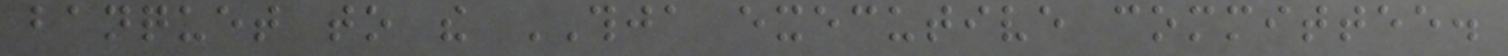banquet to the THJA executive committee.
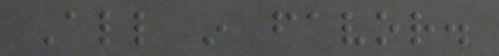All in favor.
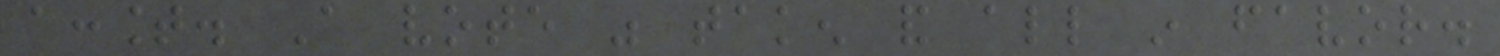account. A vote was taken and all in favor.
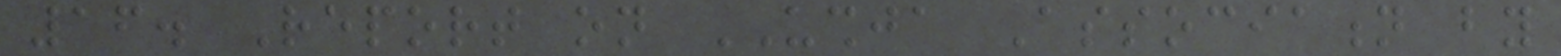16. Report on USHJA Association by
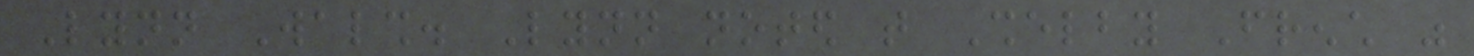Lynn Walsh. Lynn noted that Shelby French was
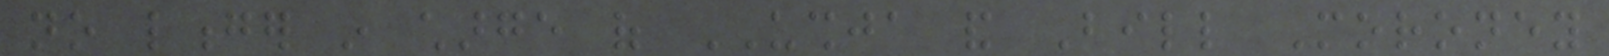no longer in charge of USHJA and Bill Moroney
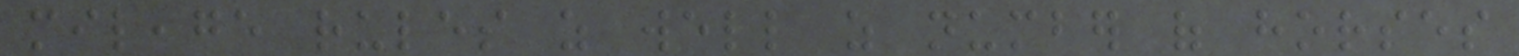mileage rules as well as number of horses
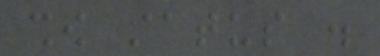show status .
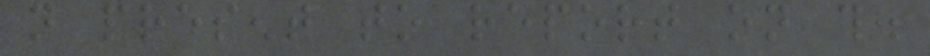not present to report on this.
